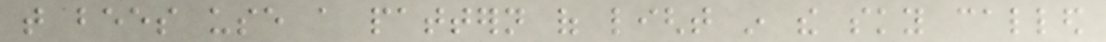that bees use a pattern of light in the sky called
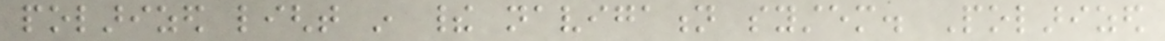polarized light in their navigation system. Polarized
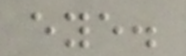eye.
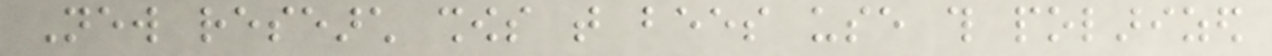New research shows that bees use this polarized
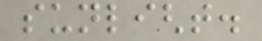sunlight.
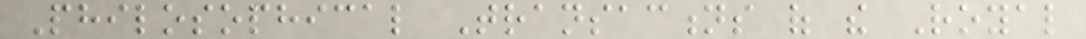Philosophical Transactions of the Royal
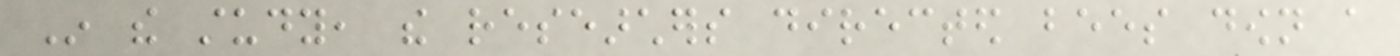In the study, the researchers directed bees down a
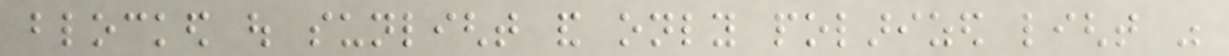blocked out sunlight and only polarized light was
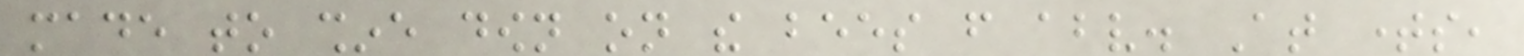made to shine down on the bees from above. At times,
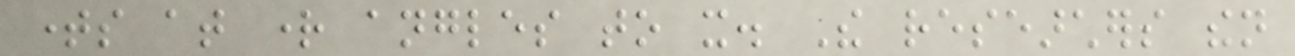times at right angles to it. The researchers then
